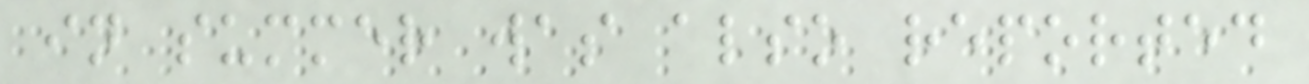in summer was also reported
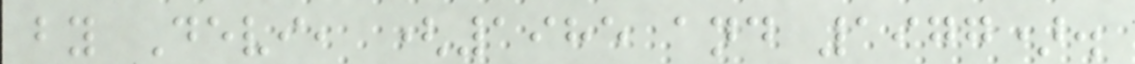by Devi, (1985 and 1977).
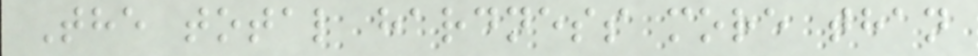The total hardness more than
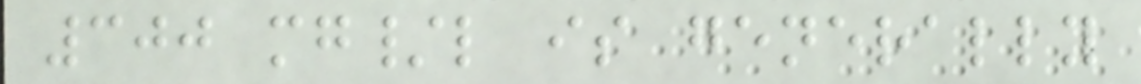300 mg/l is generally
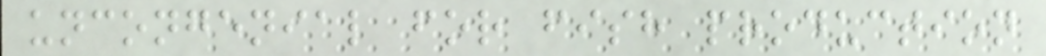uncongenial for fish production
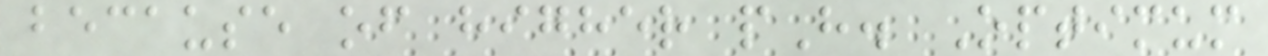because of higher pH. Optimum
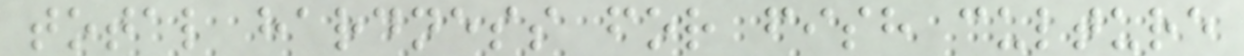total hardness for fish culture
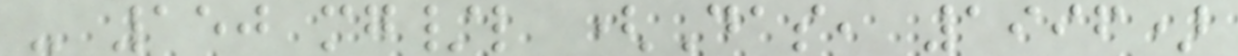- 150 mg/l (Das, 1996)
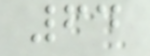64
